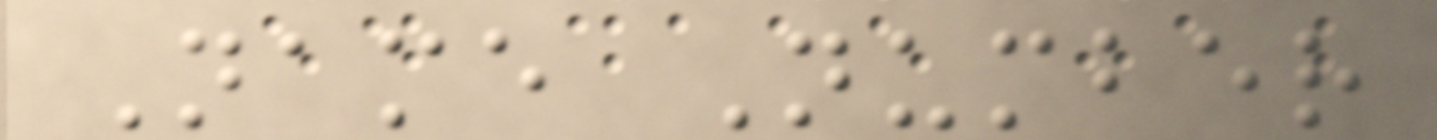Name Number
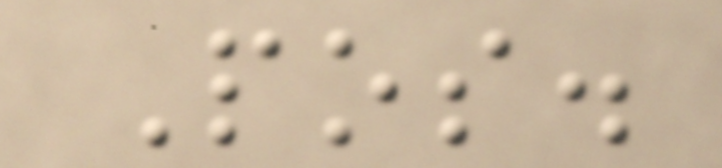Pos.
